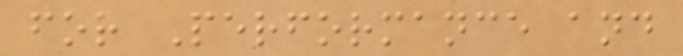for Performance and
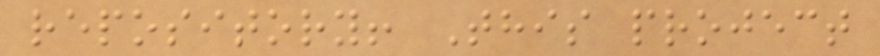repository! This project
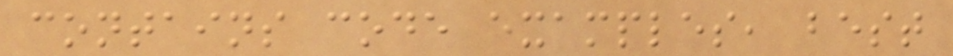contains code examples, best
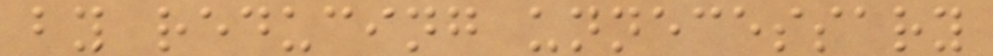by reducing unnecessary
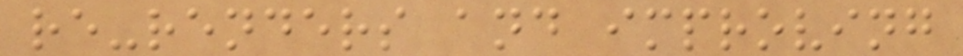re-renders and improving
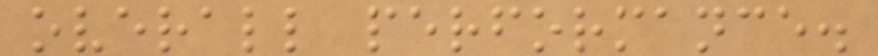overall performance.
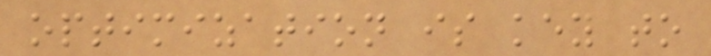optimization is key to
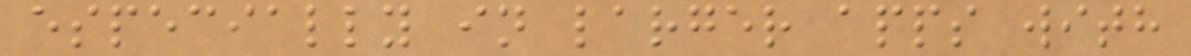especially in larger apps with
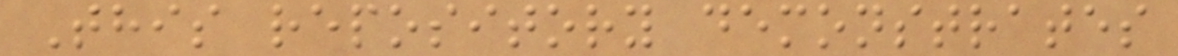This repository demonstrates
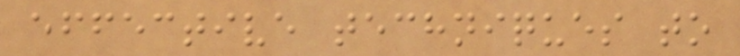effective techniques to
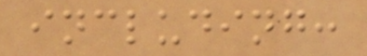including:
